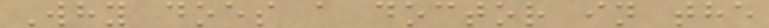Why does a doctor in the
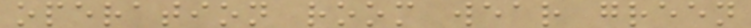operation room wear green
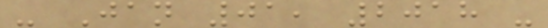- Jan 01, 2018 -
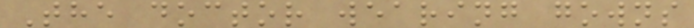The doctor wearing gowns
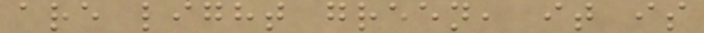are light green, it is
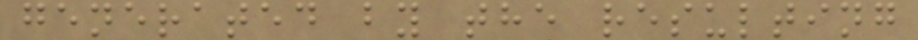generated by the resulting
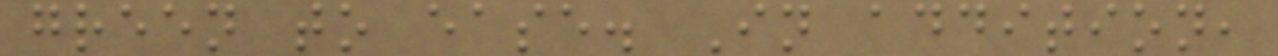green to ease. In addition,
